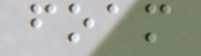foam
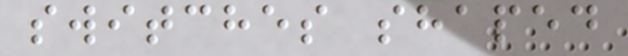switches shaped
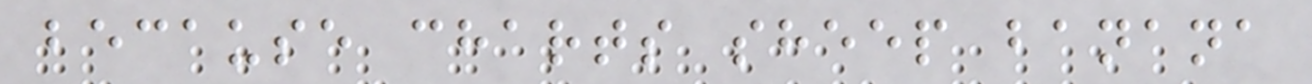because charts sheep banana
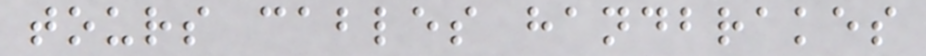tours cables handbrakes
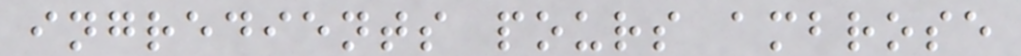ingredients pours ambrose
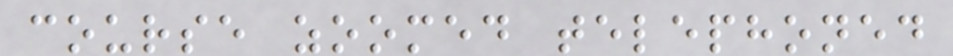course zoomed telephoned
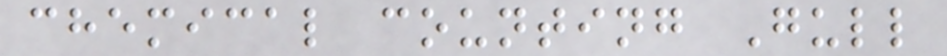chemical counting Gull
